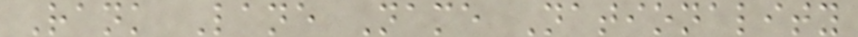Rank Lane Name Nationality
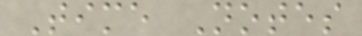Time Notes
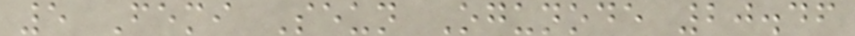5 Femi Seun Ogunode 20.46
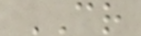CR
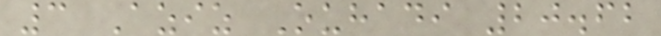3 Aziz Ouhadi 20.62
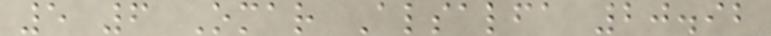5 6 Omar Alsalfa 20.92
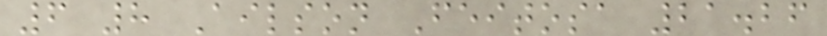6 8 Ailson Feitosa 21.26
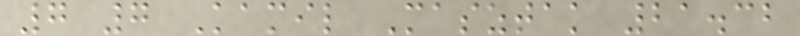7 7 Kamil Masztak 21.32
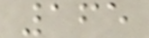165
